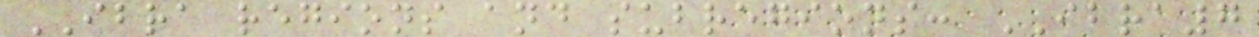IBRA regions and subregions: IBRA7
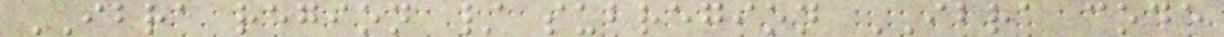IBRA region / subregion IBRA code
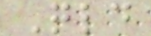Qld
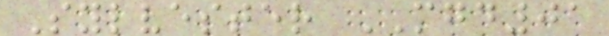Sylvester MGD01
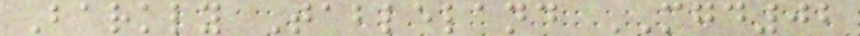Barkly Tableland MGD02
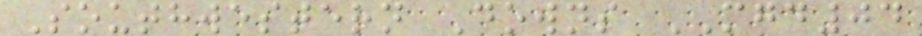Southwestern Downs MGD04
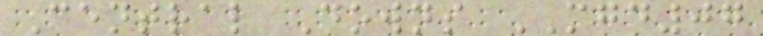Central Downs MGD07
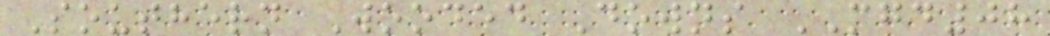Southern Wooded Downs MGD08
